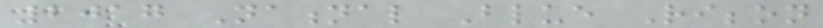2017 National Blue Ribbon
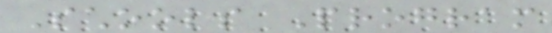Schools Program
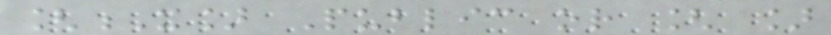[X] Public or [ ]
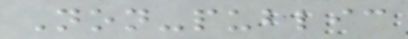Non-public
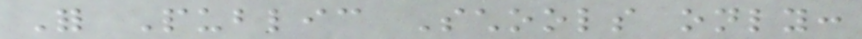For Public Schools only:
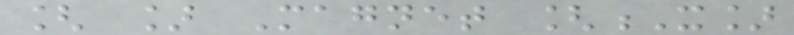[ ] Magnet [X]
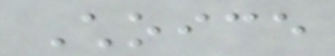Choice
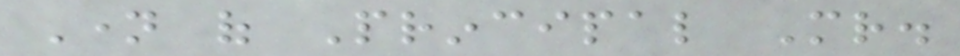Name of Principal Mr.
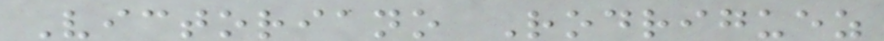Victoriano Rodriguez
